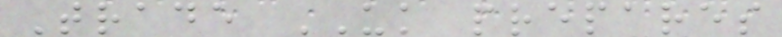Trade UK prepares
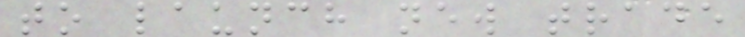to launch new trade
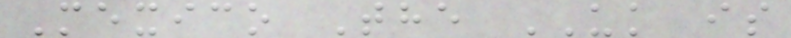Mexico The UK is
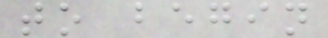to begin
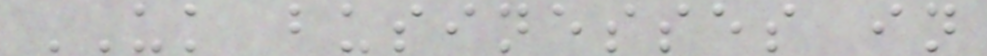UK businesses in
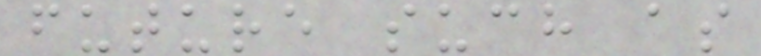future such as
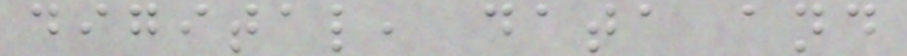digital, data and
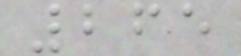265
